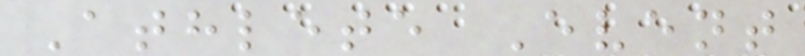Athlete Event
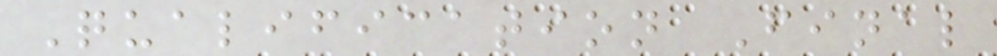Qualification Final
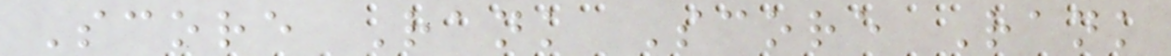Score Rank Score Rank
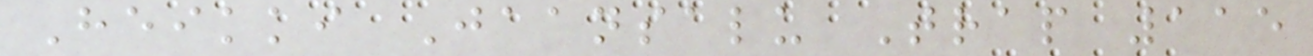Heikki Jaansalu Trap 115
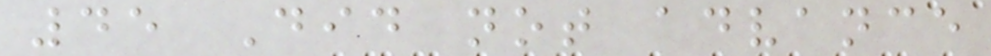45 Did not advance
